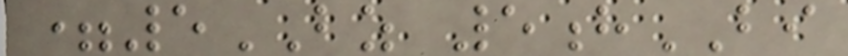=5BZ 5hBI
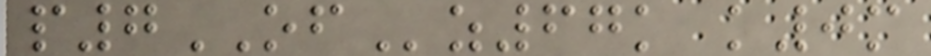p7OFz67k k0m
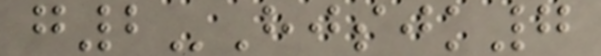g2-Hjsjk7
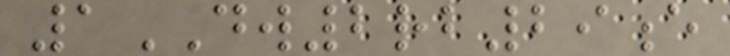1DW2rb29e
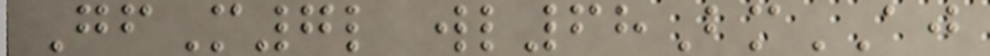GfM7l wl68BmAJ
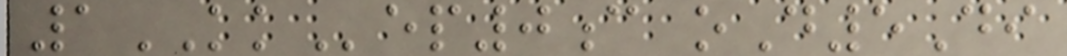1KKep0c oD5Di
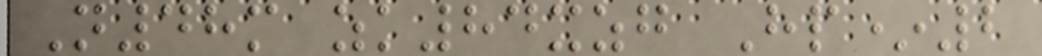N48m zk84xzg Hp*2
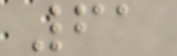61
